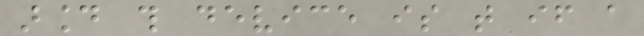around this device is that if a
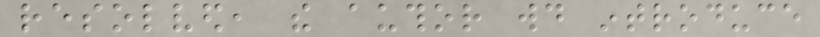resolved, the author would introduce
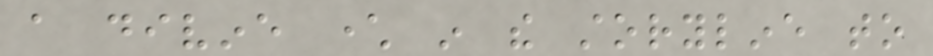a divine character in the storyline to
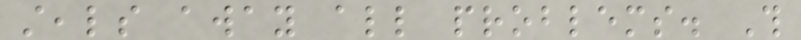steals away all problems. This
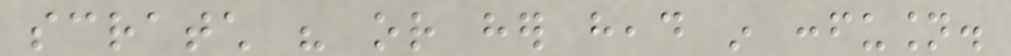scratch his or her head in confusion.
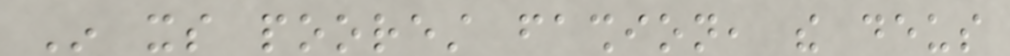In its poorest fashion, the deus
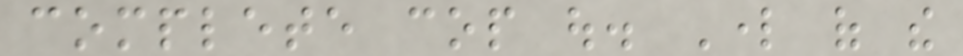complete cop out. Lord of the
